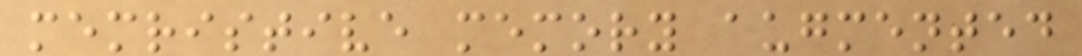memristive memory augmented
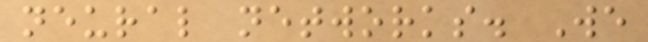neural networks. We
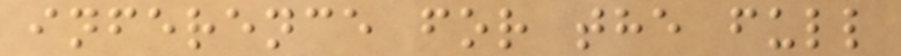inference for the full
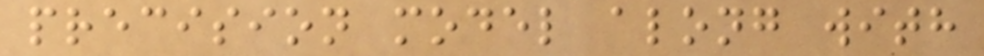precision model along with
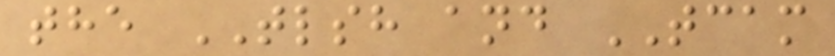the TLSH and TCAM
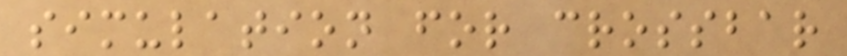simulation for crossbar
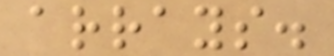arrays.
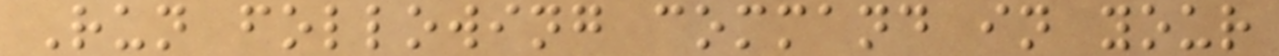Run following command in your
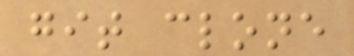git clone
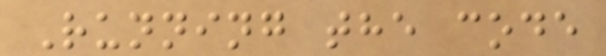Running the code
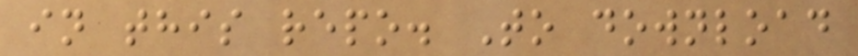in this repo. To download
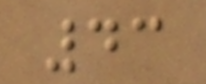43
